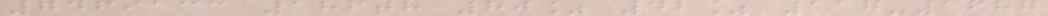7469133 186th 80% 42% 117-1687
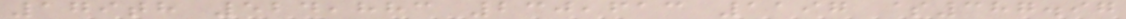179th 524,883 230,613 1197 $387.97
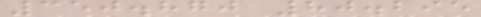350.870 80.295
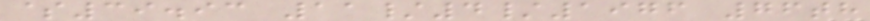$39.93 11/4/1976 76th
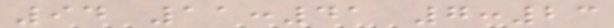94 11:41 7:23
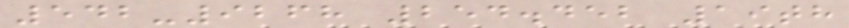542-9268 254.452 19th
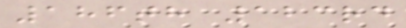186th 123rd
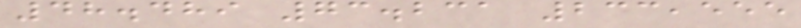48.489 73.231 233,555
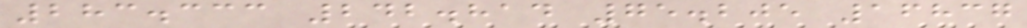283.333 242.814 75.205 16837
